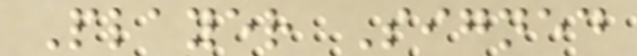Player Signed
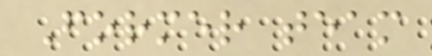Former team
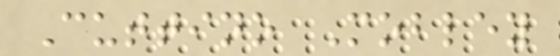Cuttino Mobley
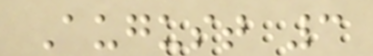August 3
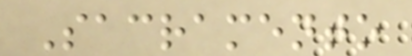Sacramento
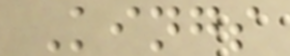Kings
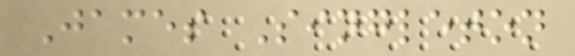James Singleton
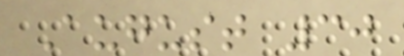August 30
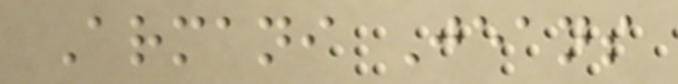Armani Jeans
